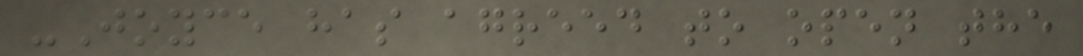-Joyce has agreed to open the
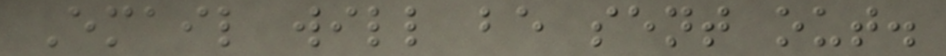Email will be sent out.
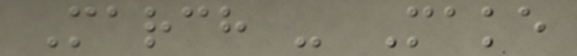March - Make
